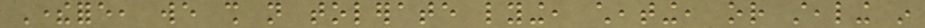Therefore, we shall not tolerate lying, cheating, or stealing in
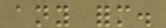any form.
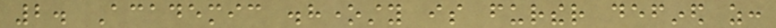2. Academic dishonesty is further defined as:
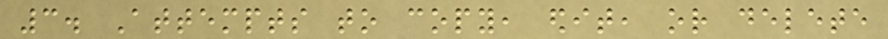3. Attempts to copy, edit, or delete
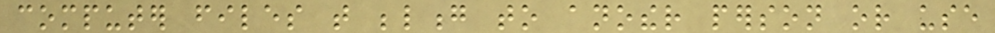computer files that belong to another person or use
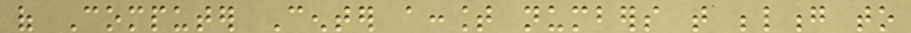of Computer Center account numbers that belong to
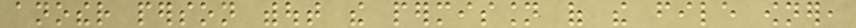another person without the permission of the file owner,
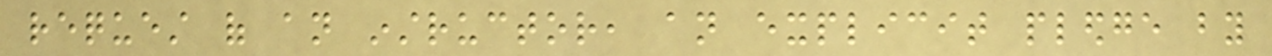request of an instructor, an explicit pledge by
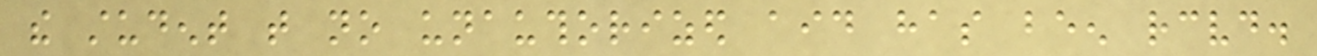the student that no unauthorized aid has been received.
